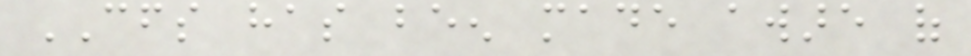CFS has been made aware of
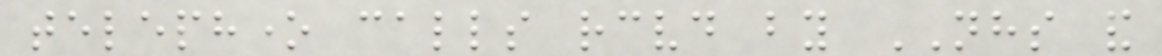telephone calls received by NHS and
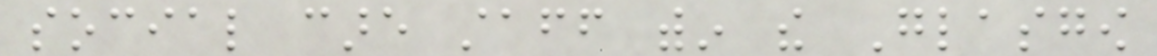social care staff within the Glasgow
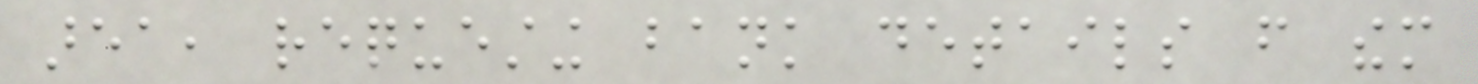area, requesting bank details from them
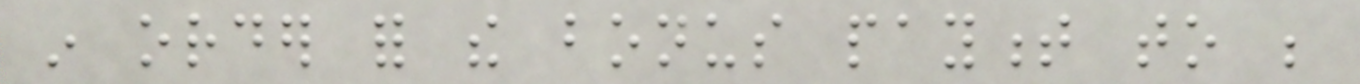in order for the bonus payment to be
